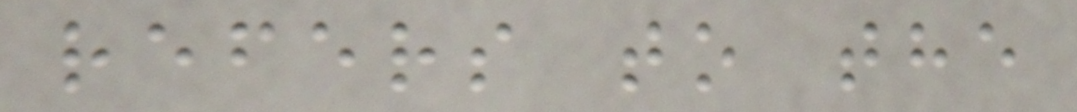refers to the
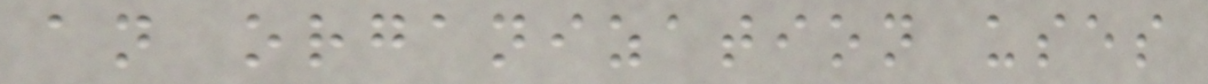an organization uses
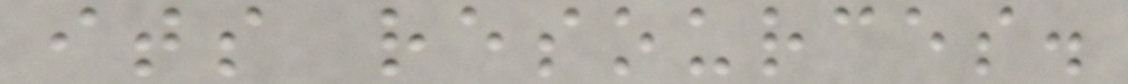its resources.
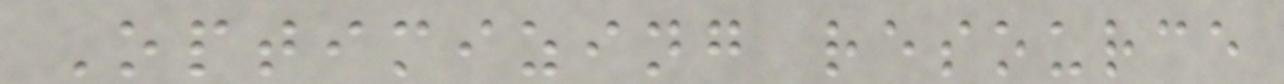Optimizing resource
